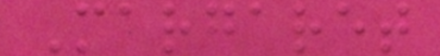Margaret
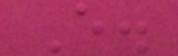E.
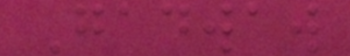Gadwaw
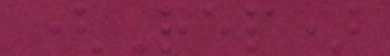(Rep)
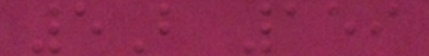5B 159
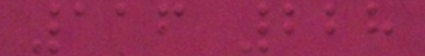116 228
